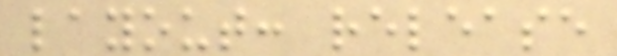layout: release
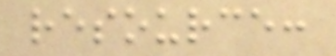resource:
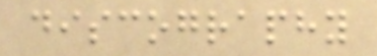discography
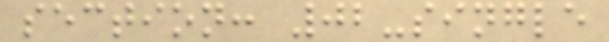section: 02-single
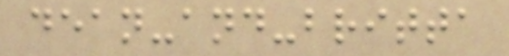dean-and-britta
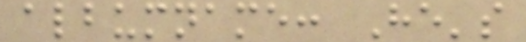albumname: He's
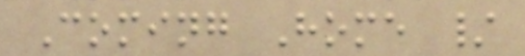Coming Home /
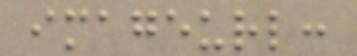imageurl:
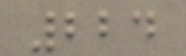224
